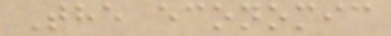The economic
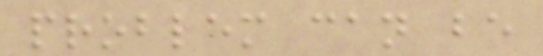problem can be
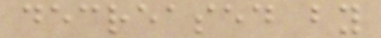decreased by
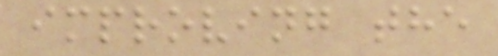improving the
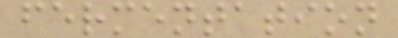fermentation
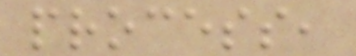process,
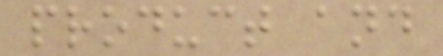product and
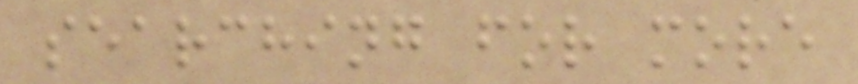searching for more
